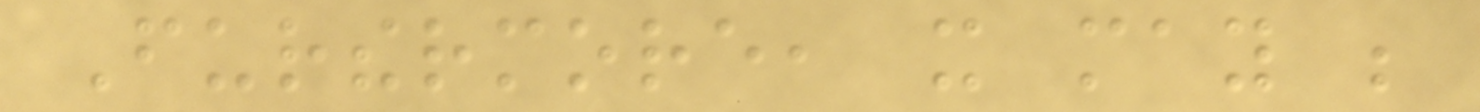Furthermore, it may be
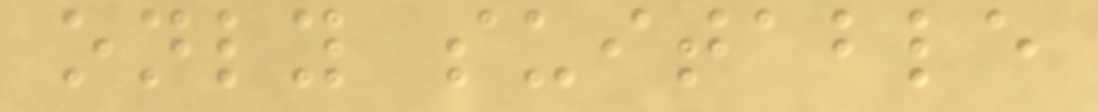only suitable
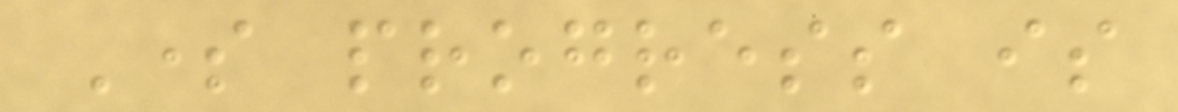Some progress is
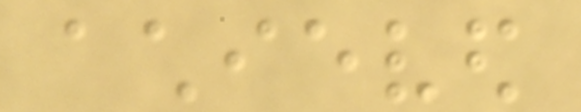achieved
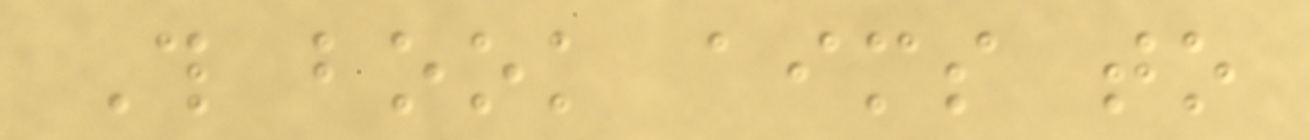This book aims to
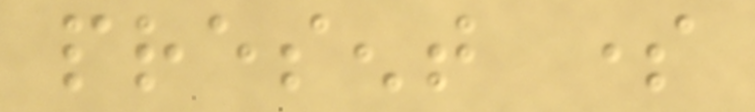present some
